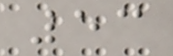53
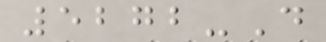5272-D
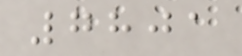7801
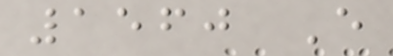1560 E
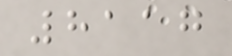8117
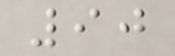90
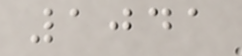1041
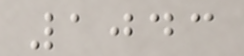1043
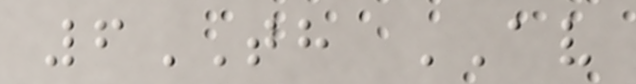6TH AV
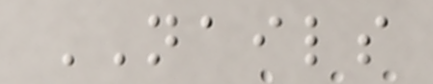NAILS
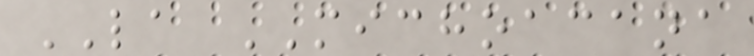LA MICHOACANA
